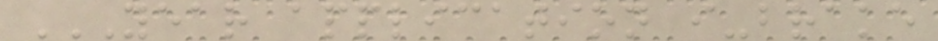YEAR APPLICATION I-BRAKE
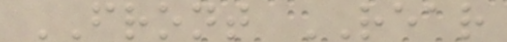FRONT REAR
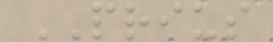PRIUS
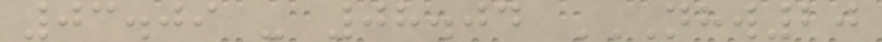03.09 - 08.04 NHW20
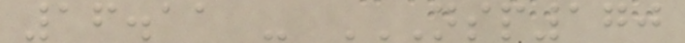16.11 - NSP170
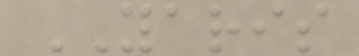YARIS
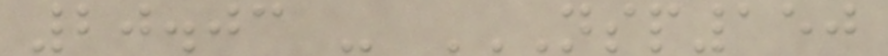20.03 - NSP150
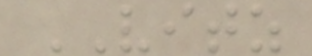VITZ
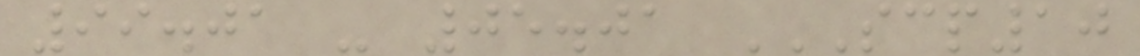99.01 - 05.01 SCP10
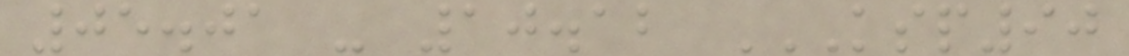05.01 - 10.12 KSP90
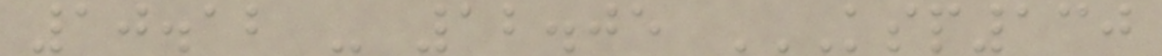10.12 - 12.05 KSP130
